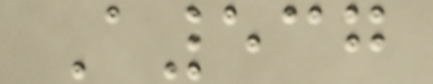A537
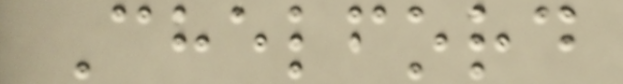Chelford
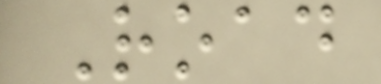Road
